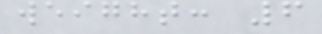weight: 6
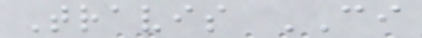Travis CI
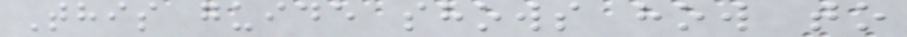This guide shows how to
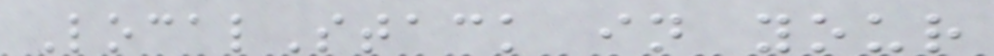LocalStack in your
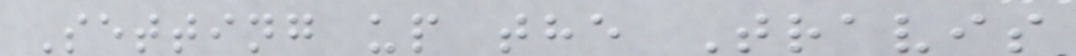Setting up the Travis
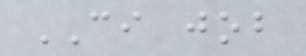CI job
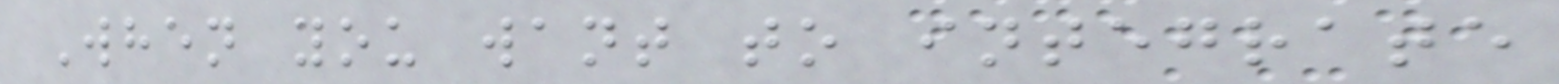When you want to integrate
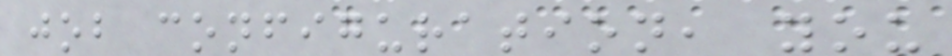job configuration, you
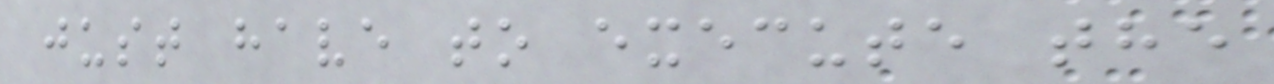just have to execute the
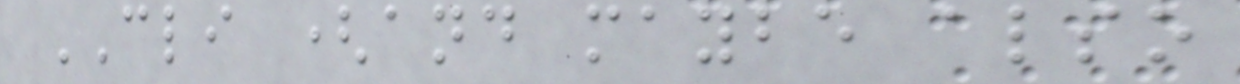CLI (and maybe also
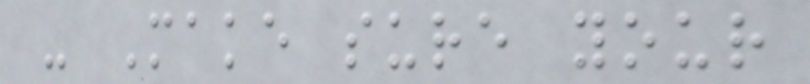- Make sure your
